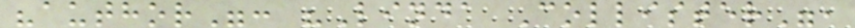"author": "Linda Collister",
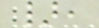},
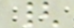{
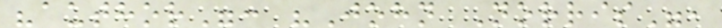"author": "John Norris",
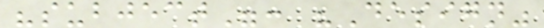"subject": "Design"
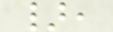},
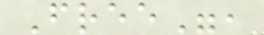Free",
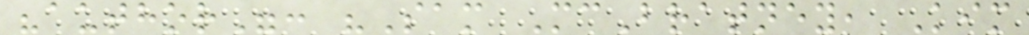"author": "Sam McBratney, Kim
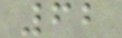62
